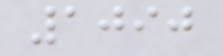1090
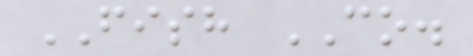FISH CO.
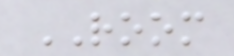ROOM
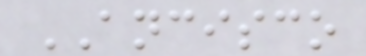ANCISCO
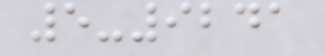5-9241
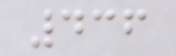436
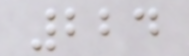224
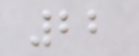22
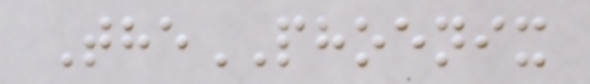ThePHOENIX
